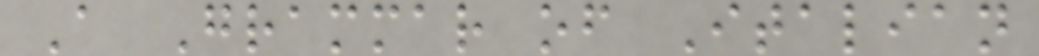A Grammar of Italian
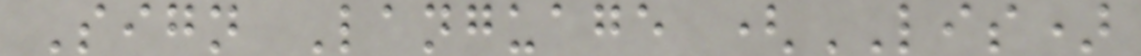Sign Language (LIS)
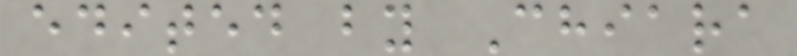edited by Chiara
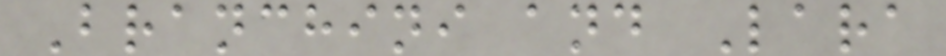Branchini and Lara
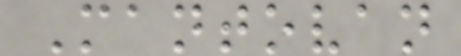Mantovan
